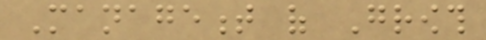Management of Growth
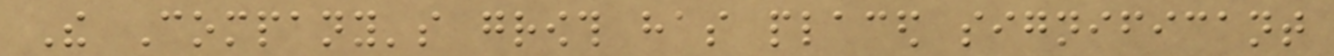The Company's growth has placed significant
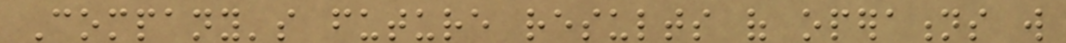Company's future results of operations will
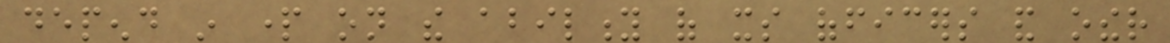depend in part on the ability of its officers and other
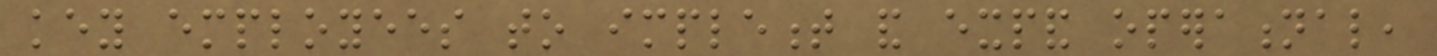key employees to implement and expand operational,
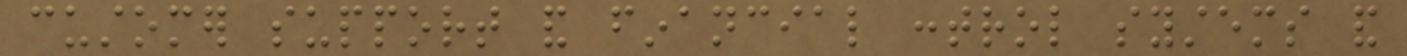customer support and financial control systems and
